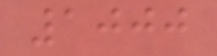1000
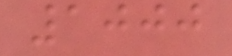1000
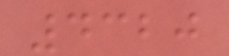4320
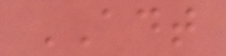ADT
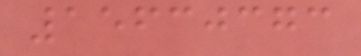15630373
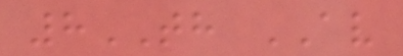8TH AV
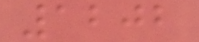1202
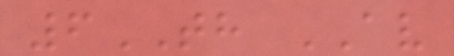6TH AV
